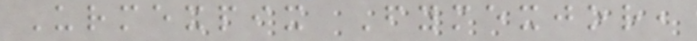Urmexpix Fymexjor,
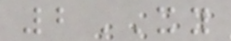2XY
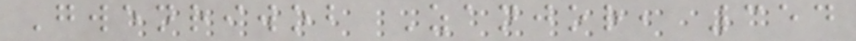Gwenriwob Zanjor, 354
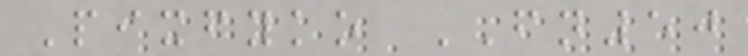Pixfyko FN50
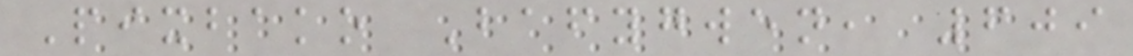Pixbako Bafygwen, 609
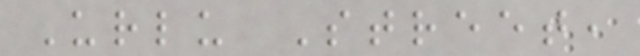Urlu Street,
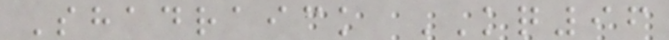Shadraick KQ96
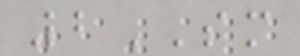2SM
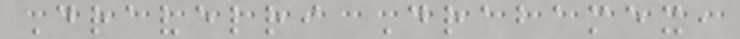Dravelri Drabamex,
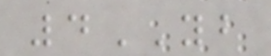4YB
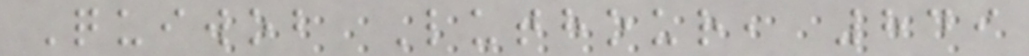Quiwob Luthour, 849
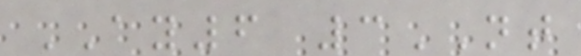AY6 3NT
